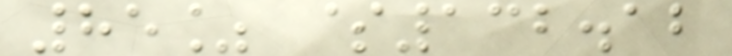85% $132.12
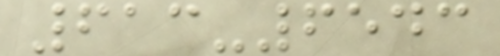613-6543
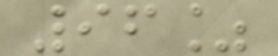96%
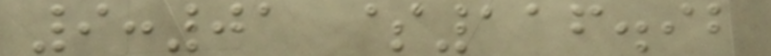9:01 $116.92
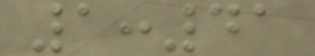1:41
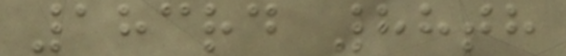183rd 88th
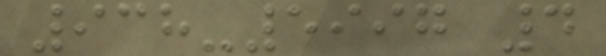938-5997 4
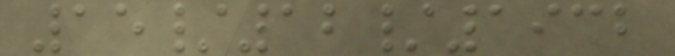15/12/1932
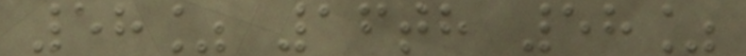58% 16th 58%
